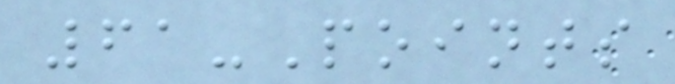61-Points
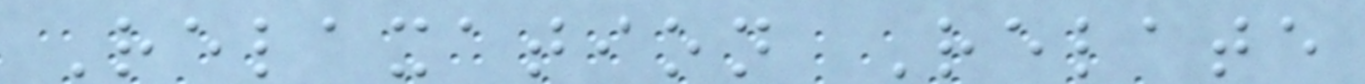Relaxation Relate
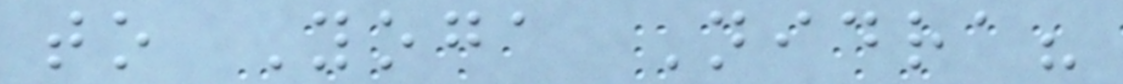to Yoga Nidra?
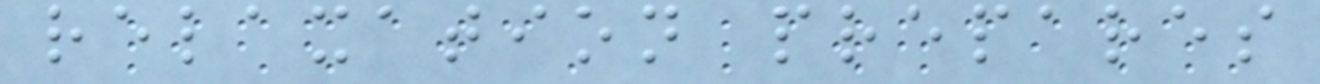relaxation prepares
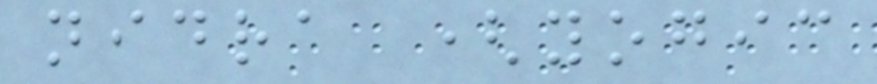nidra (yogic
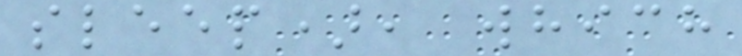sleep), which
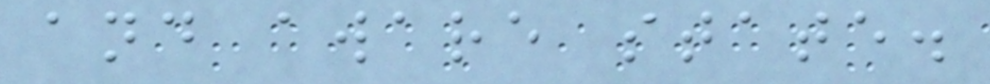and aware state.
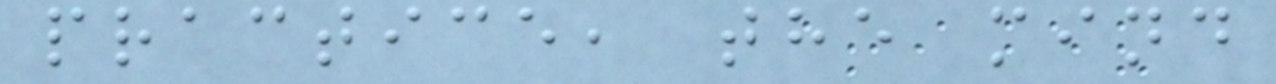practice, the mind
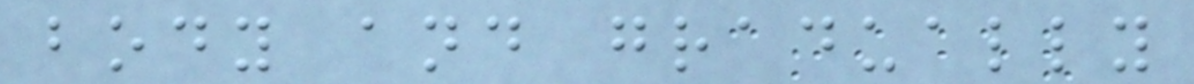body and gradually
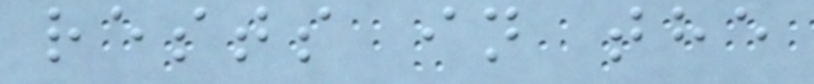rests in the
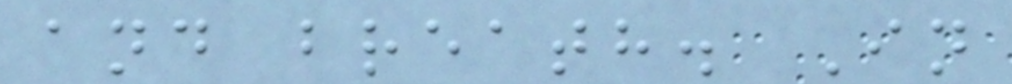and breath. In
